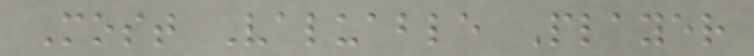Most Valuable Player
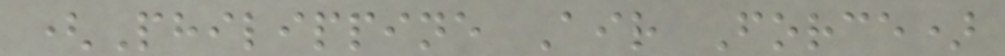(Philippine Air Force)
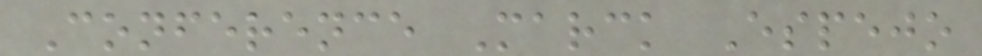Conference Marck Espejo
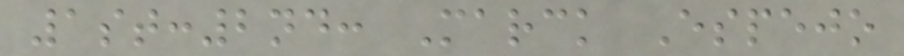1st:2nd: Marck Espejo
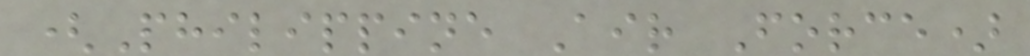(Philippine Air Force)
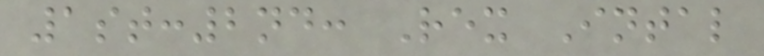1st:2nd: Rex Intal
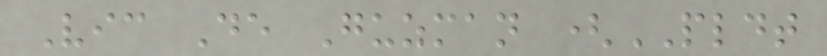Vic De Guzman (PLDT
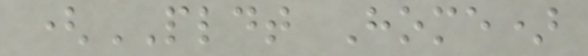(PLDT Home)
